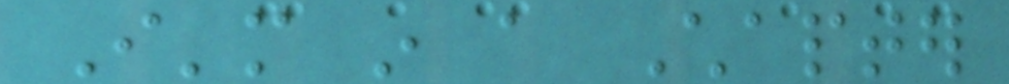I'm in a Chapter
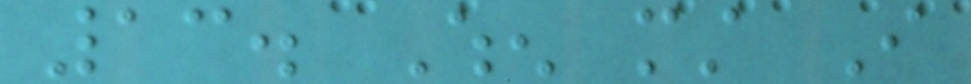13. When must I
